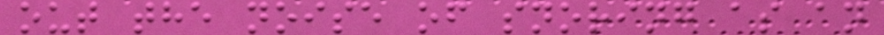out the noise of snoring as an
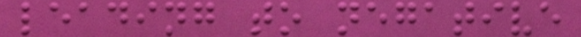leading to negative
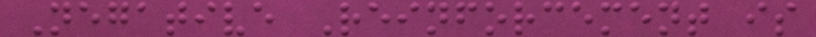Negative Reinforcement is
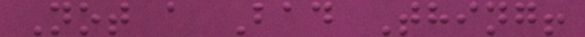Not a Bad Thing!
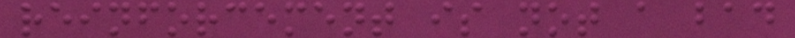reinforcement is not a bad
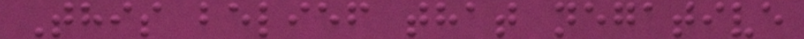This belief that negative
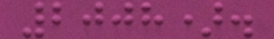2008).
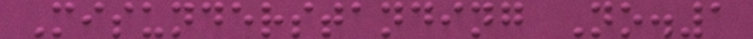Misunderstanding No.1
